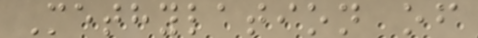Methylation of
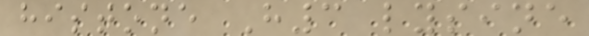histone H3 lysine
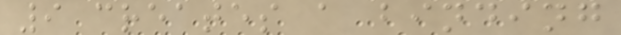9 creates a binding
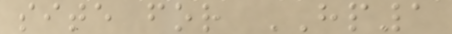site for HP1
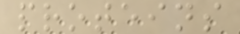proteins
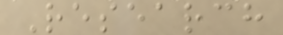Research
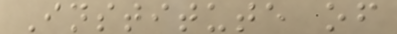Institute of
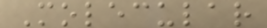Molecular
